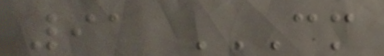91 CM
